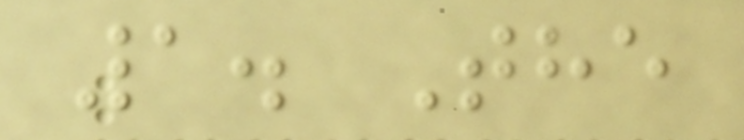1. The
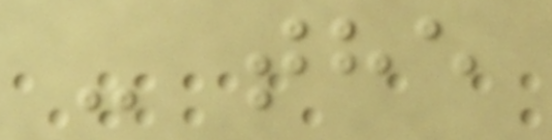- the
